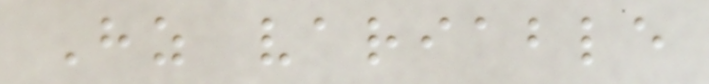Hz variable
